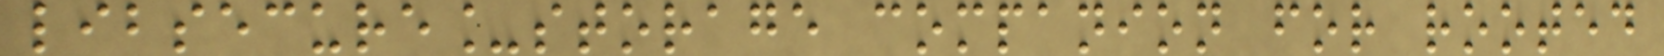libsecure_storage companion for rooted
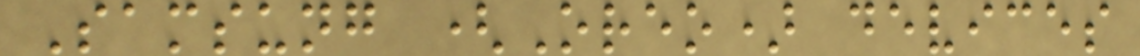Samsung (Oreo) devices
